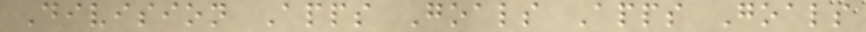Division Apps Goals Apps Goals
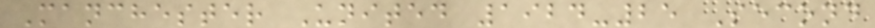Manchester United 1924-25 Second
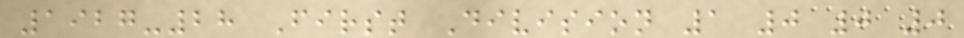1927-28 First Division 1 0 0 0
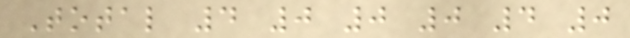Total 4 0 0 0 4 0
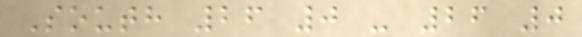South 26 0 - 26 0
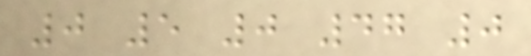0 5 0 47 0
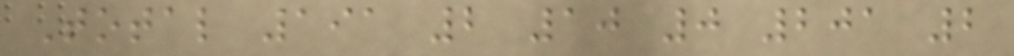Total 191 2 10 0 201 2
